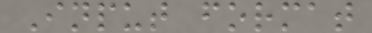Input format
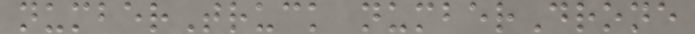numberTruck numberDrone
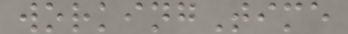workingTime
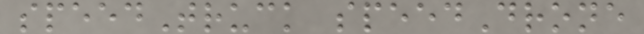speedTruck speedDrone
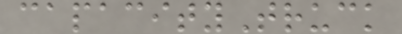capacityTruck
